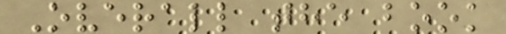Overall the book
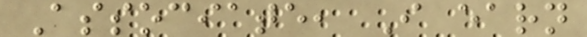Associate, I earn
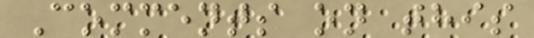Comments on this
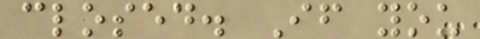closed. If you
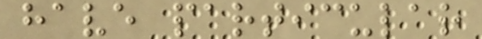have particular
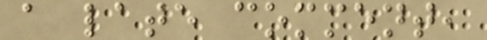a late comment,
